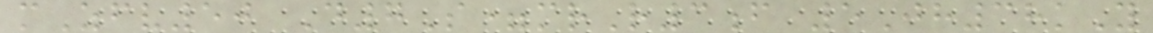mZfv50 D7S=mrR3f 5Jh38kY
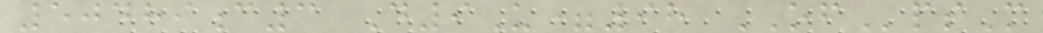50489c3 D9U=98 OFpsM
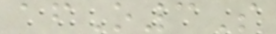afO3S
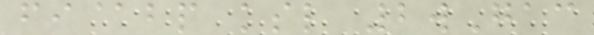fi@bp ksl 2wGac
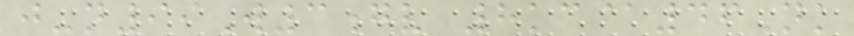j-n99W3gv 8kc@46Nk
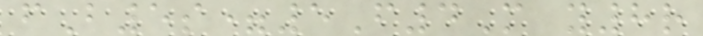fB5s=5F4M y8r
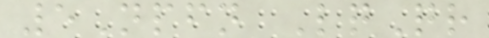5Npfn LqQr
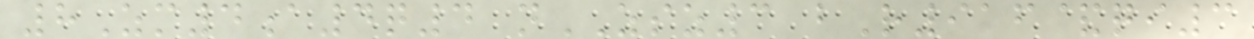8Zm4a4q4 nZSZ3 bR916&qi3
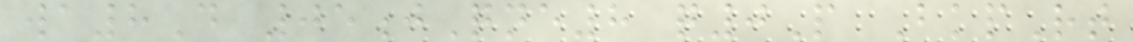wa8D 05jQne8 q0P BkpRt
